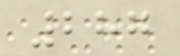287
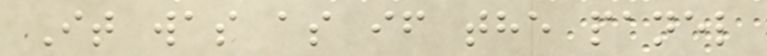It was as if the panel
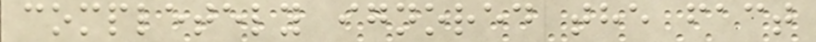completely ignored the fact
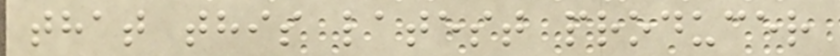that this latest producer
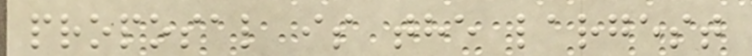proposal is the largest
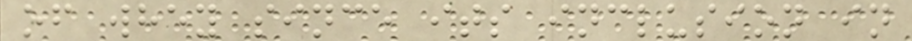of whey since its inclusion in
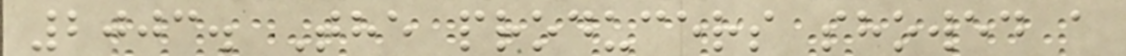2003. The producers showed a
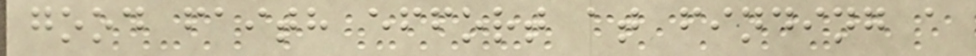good faith effort at finding a
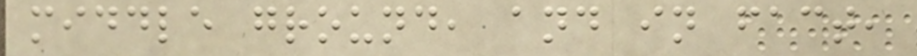middle ground, and in fact,
